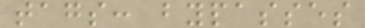tags: bypasses
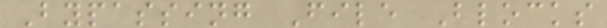Bypassing File Blocks
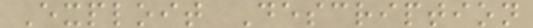Exploit Description
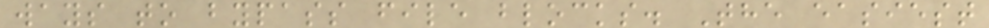ways to bypass file blocks. The easiest
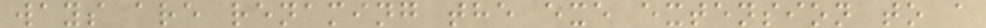ways are renaming the exe extension to a
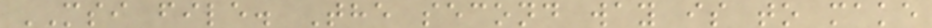MSI file. The second way is to make
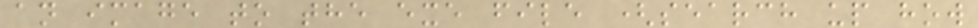an image to the exe file (search up how
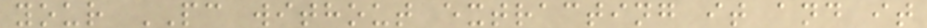your PC without extracting it and it
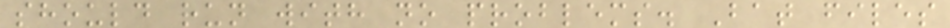should run with no problems. Bat files
